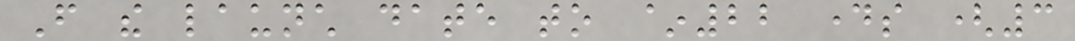From the launch date to ~22 days (3
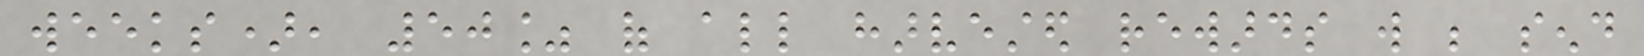weeks), 50% of all harvested rewards will be send
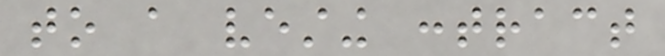to a vesting contract
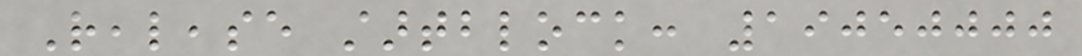Realease startblock: 19050000
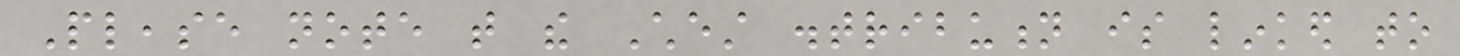Please note that the Chest distribution is linked to
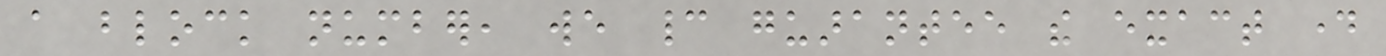a block number, we cannot guarantee the exact day
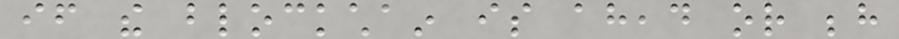if the blockchain is ahead or behind
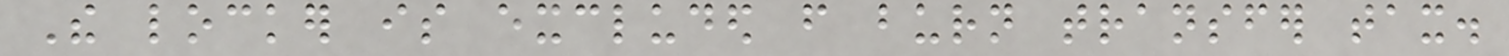The locker is excluded from burn transfer tax.
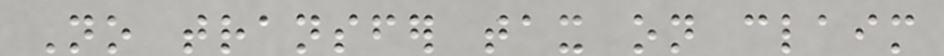No transfer tax on claim
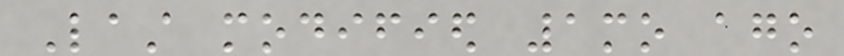Last modified 1mo ago
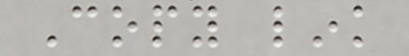Copy link
